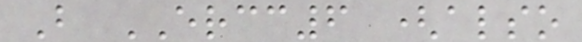B ERCC6 (also
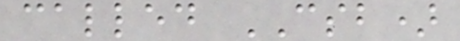called CSB)
